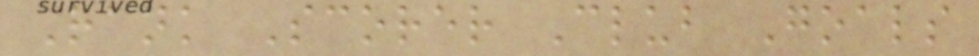Rank Scorer Club Goals
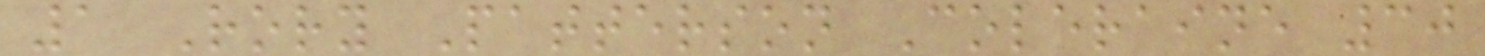1 Rory Patterson Coleraine 30
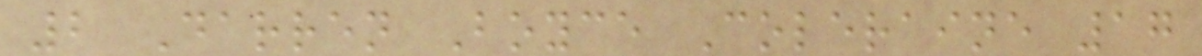2 Darren Boyce Coleraine 17
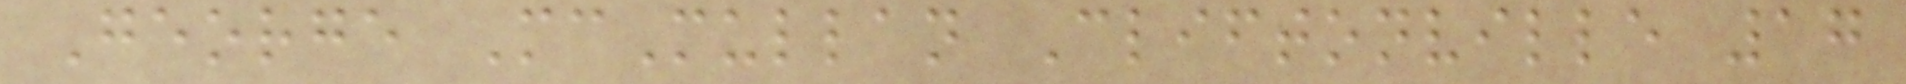George McMullan Cliftonville 17
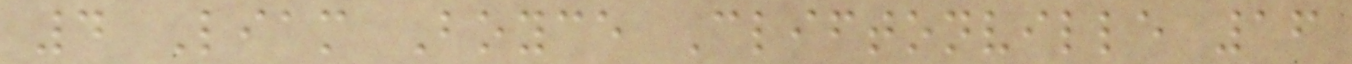4 Liam Boyce Cliftonville 16
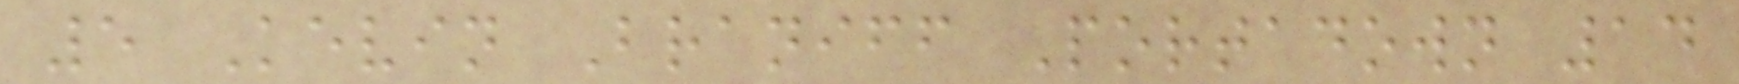5 Kevin Braniff Portadown 14
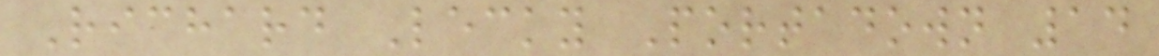Richard Lecky Portadown 14
